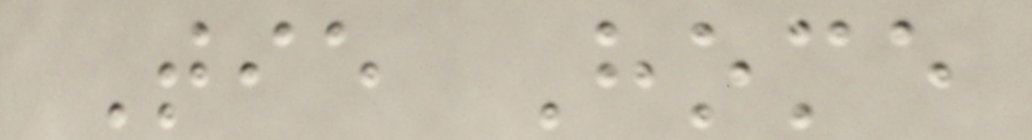Tie Home
